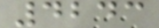4243
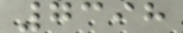7398
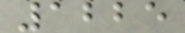1225
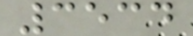3534
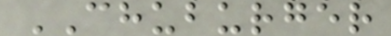CHUBURGER
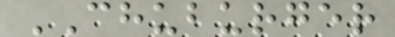CHUBURGER
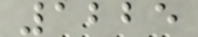1225
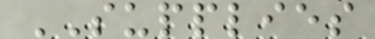SUPPLIES
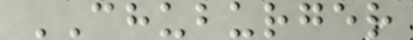CHUBURGER
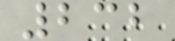232
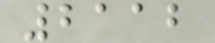2112
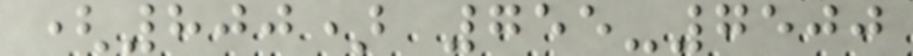(800) 755-7500
